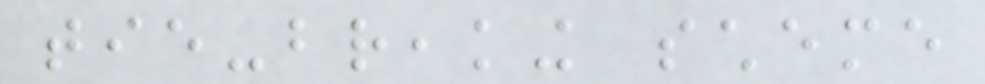tie-breaking scheme
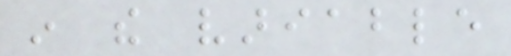in the variable
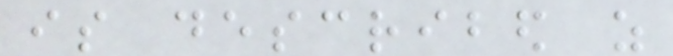is described as
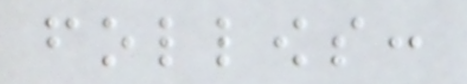follows:
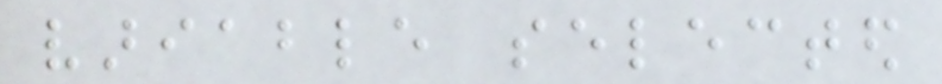variable selected
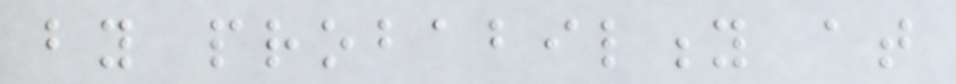by probability at
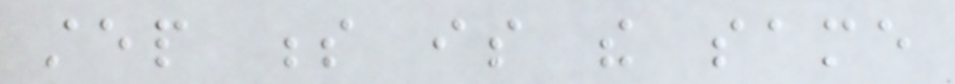step s is the same
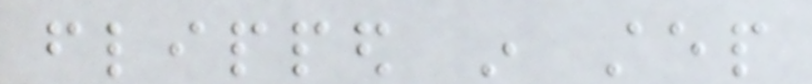flipped in step
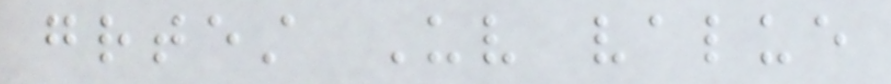greatest Uv value
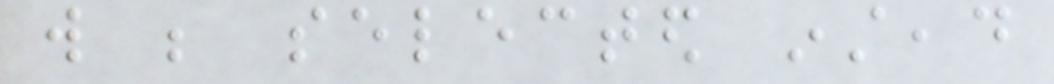will be selected instead
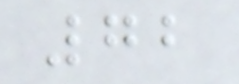72
